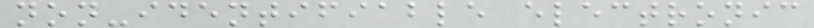non-identifiable electronic
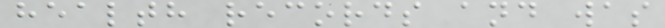health records and was
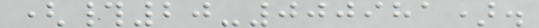(#20-000981).
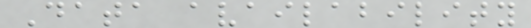Data availability
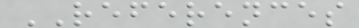REFERENCES
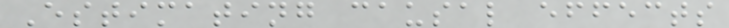Estimating causal effects
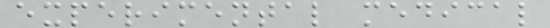experimental medical
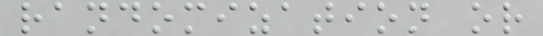randomization or
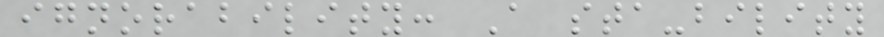ignorability: A sta-bility
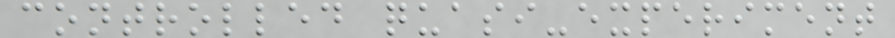controlled quasi-experiment
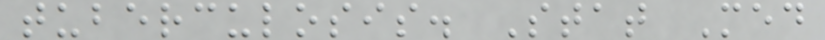tuberculosis. Stat Med
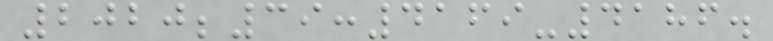2020;39:4169-4186.
